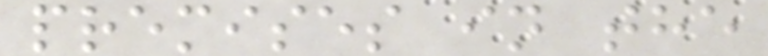premises in the
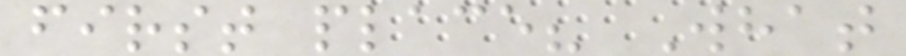first place? What
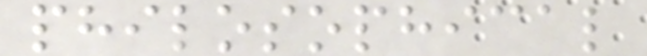philosophical
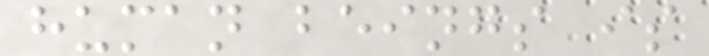human beings is
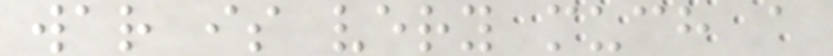war is very much a
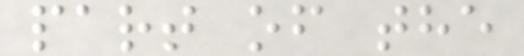part of the
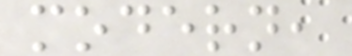modern,
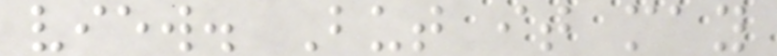view. But it may
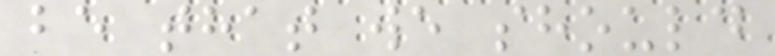be that we should
